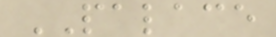PALACE
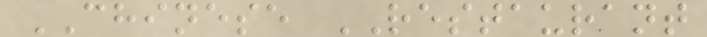CHINESE RESTAURANT
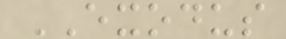EXODUS
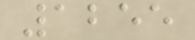1255
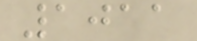1011
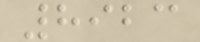8923
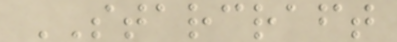STARCRAFT
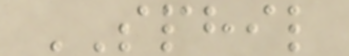SPHIL
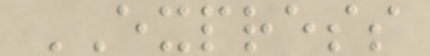EXPRESS
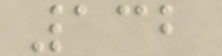132
